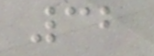32
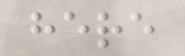here
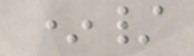*/
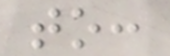to:
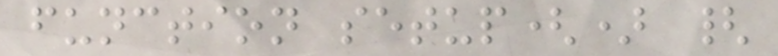function setup() {
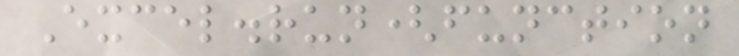Excel.run(function
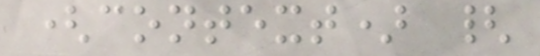(context) {
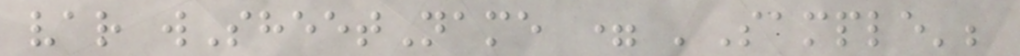var wSheetName = 'Sample';
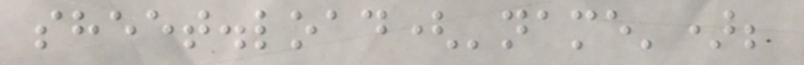sheet.load('name');
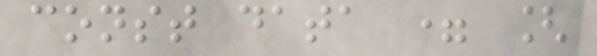const data = [
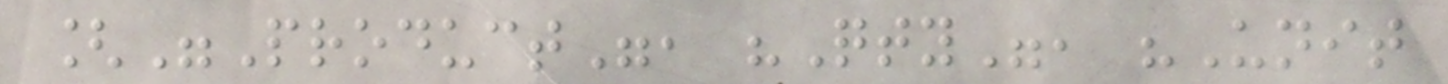["Product", "Qty", "Unit
